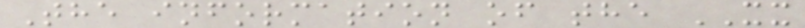The information of the XX
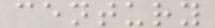century
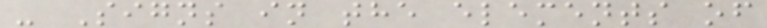- Signs in the elements of
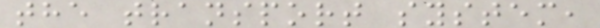the transport system,
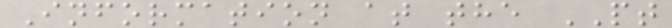Information at the PT
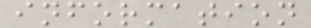information
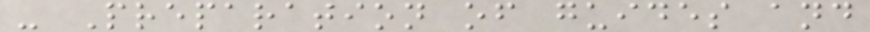- Preparation of guides and
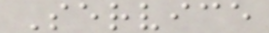Service
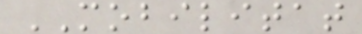MOBILITAT
